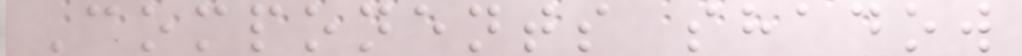Components shadow
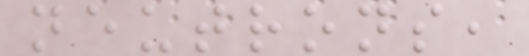neutrons,
